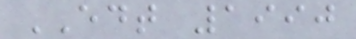EDT 1990
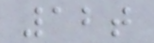12t
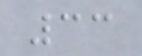33
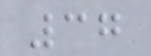37
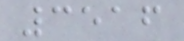3516
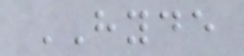HYDE
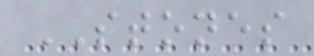STONES
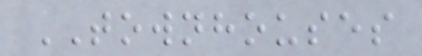TOWNHOUSES
